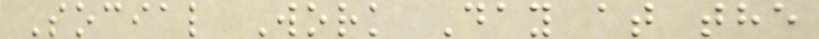Social Work Day at the
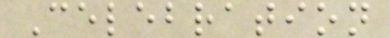Celebration
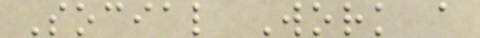Social Work a
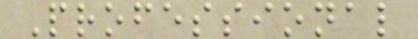Professional
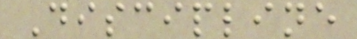Discipline
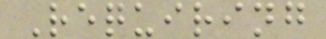Requiring
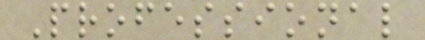Professional
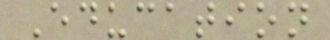Education
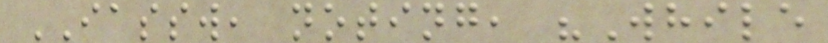IASSW, noting, "While
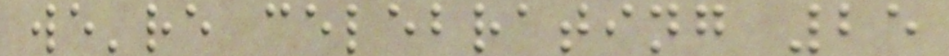we're celebrating 25
